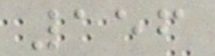156
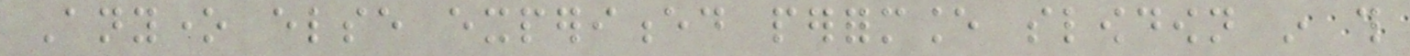Anyone else experienced performance slowdown in this
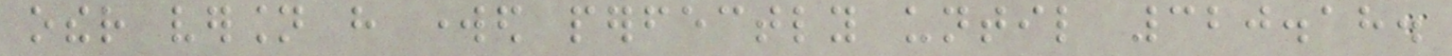other version have worked perfectly until 320.18.
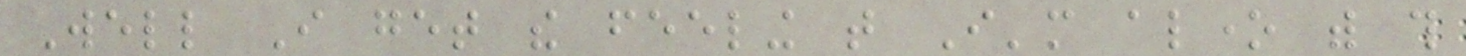Well I get the feeling that I'm alone with this
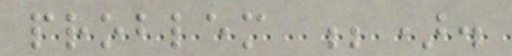problem ;).
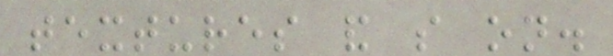textures and so on.
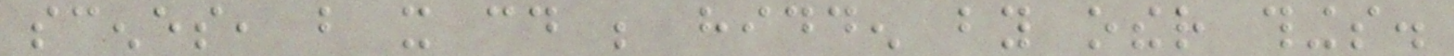scenes, but it could be hidden by other things.
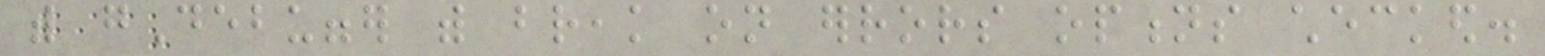with gDebugger with break on errors options checked.
